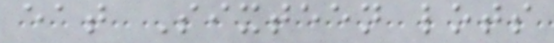eat Sixteen lots
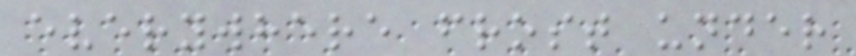everywhere frost under
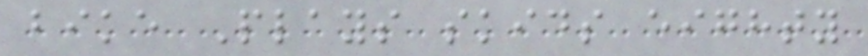bike Plays skids eighty
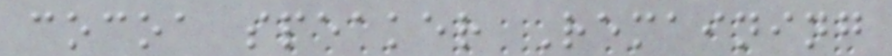cocoa speaker Remaining
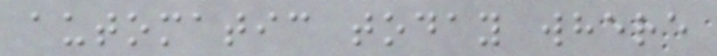automatic today where
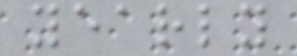yearly
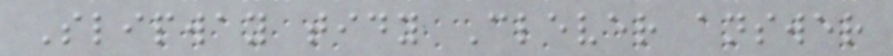Slipway tidy Clever answer
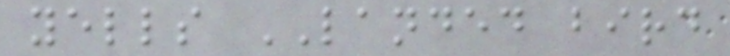yells LANDED bird
